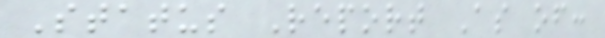Status Report As of:
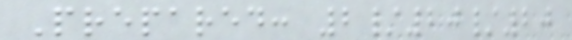Prepared: 2/20/20
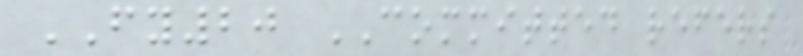FY20 COMMITTED refers
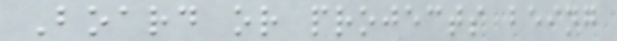Board or projects being
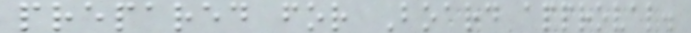prepared for Board approval.
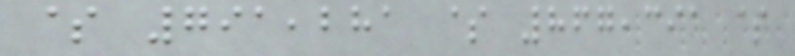$ 791,281 $ 867,391 $
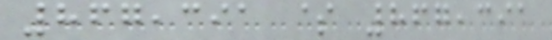867,391 $ 867,391
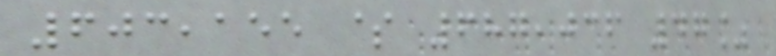603,155 $ 687,036 47%
